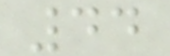44
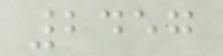2457
